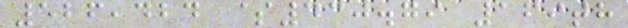526,424 $430.79 169th
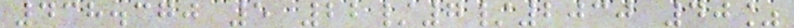438.370 5 22/7/2030 40%
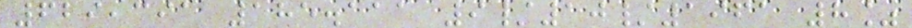629,391 185.111 9/10/1961 8%
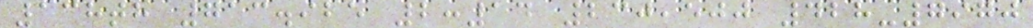138th 713.925 2:14 230,500 428-7970
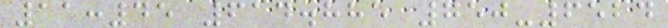11:45 614.885 750-6524
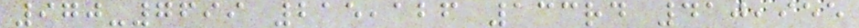970-7699 215,126 133rd 410,955
